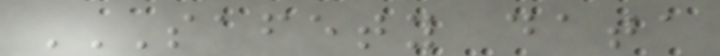SAFETY DATA
